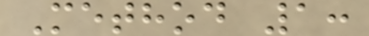Method 1:
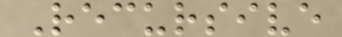Recursive
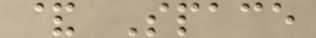& Space
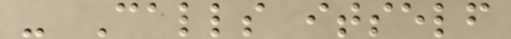- Calls itself
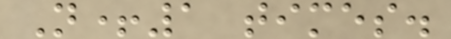N+1 times.
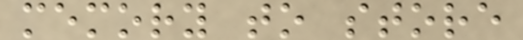memory to store
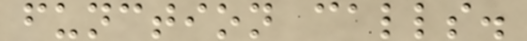function calls.
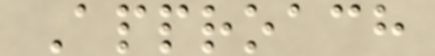Approach
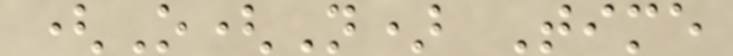(O(N) Time
